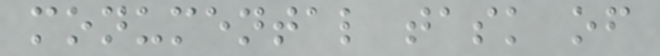monumental task of
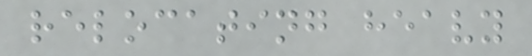relocating heavy
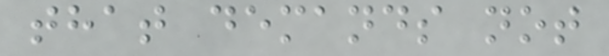that demands not
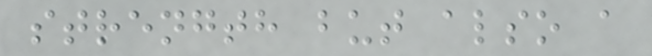strength but also a
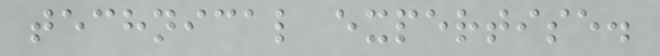technical expertise.
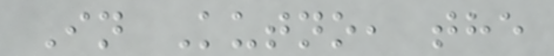In Kutno, the
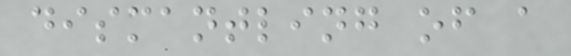dismantling of a
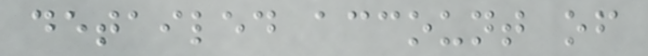detailed account of
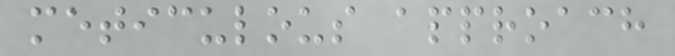meticulous approach
